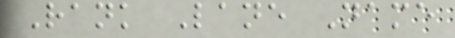Rank Lane Name
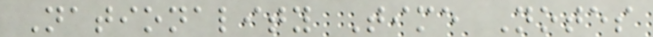Nationality Time Notes
